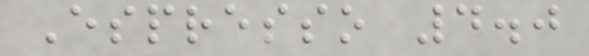Espresso 4.0
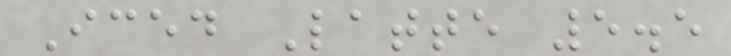Iced Latte 5.5
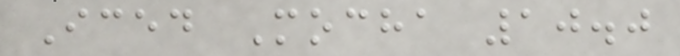Iced Mocha 10.0
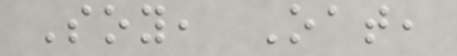Soy, Oat,
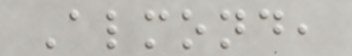Almond,
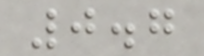0.7
